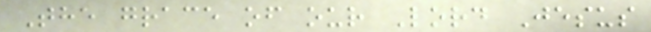The grace of our Lord Jesus
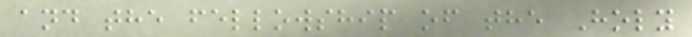and the fellowship of the Holy
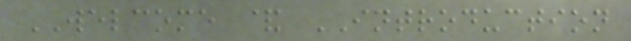WELCOME & INTRODUCTION
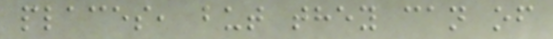places, but they can of
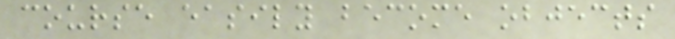course easily become objects
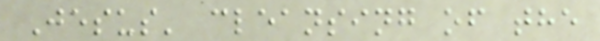Jesus' cleansing of the
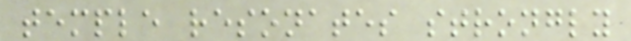temple resonates strongly
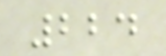224
